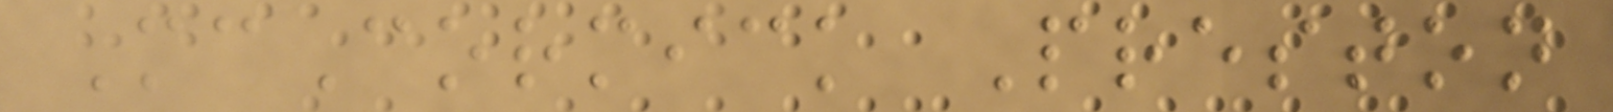McCormick Preston
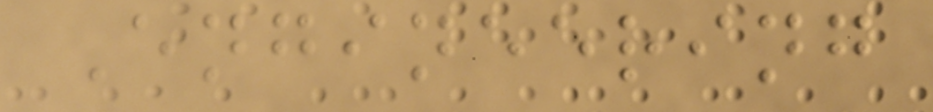Engineering
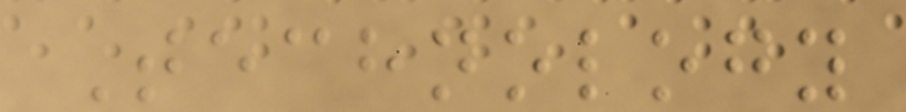Technology
